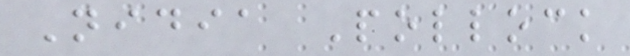Nidia Pollock
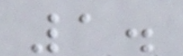1.
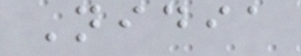Nidia
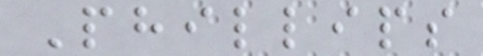Phillips
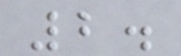2.
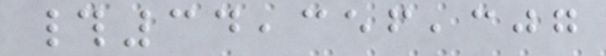#34,356,307
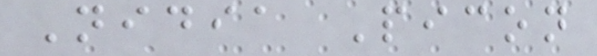Nidia Picon
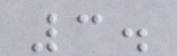3.
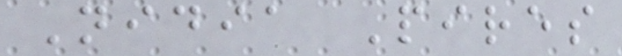Nidia Pires
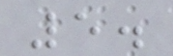5.
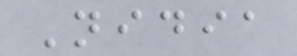Nidia
